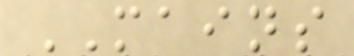MAINS
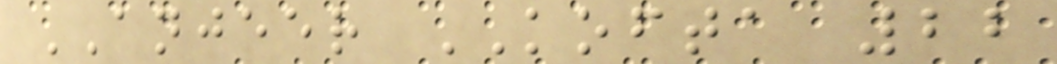ANJEER KOFTA 22
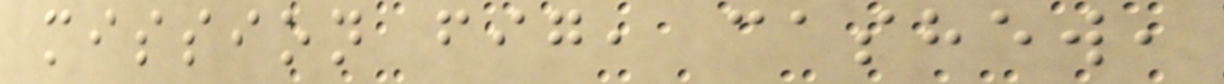mission fig, cashew,
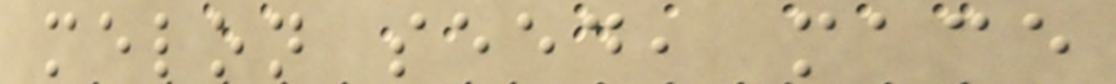melon seed, mace
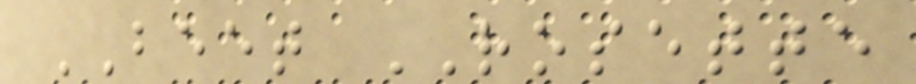BEET ROSETTE
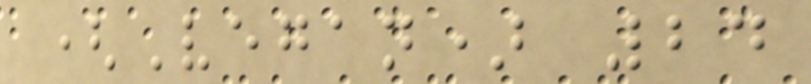(Vegan) 24
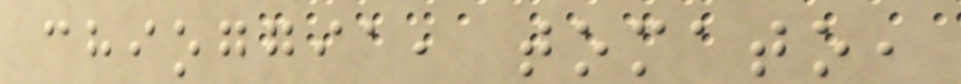chioggia, tomato,
